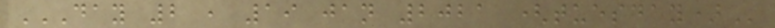DAY 2 , 19 JAN 2021 (TUESDAY)
